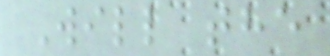Will the
